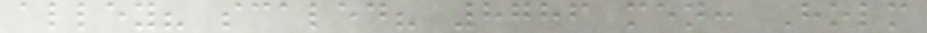alley? scaled? 8786 men: Holm
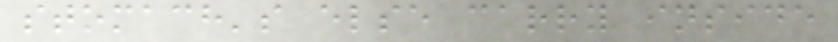stomach's else carry inside
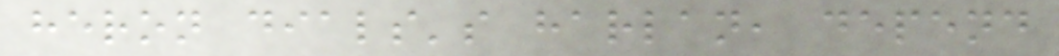heron dials's harlan, depend
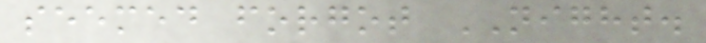seemed forgot NIGHT.
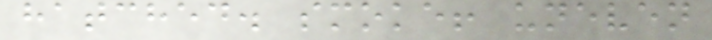hatched. smoke! uneven
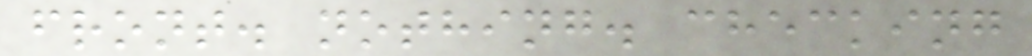front. nothing. checking
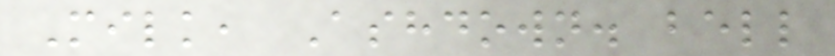Milk, Ashdown. bell
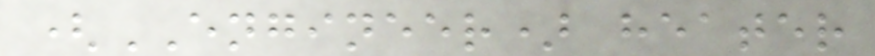(ENGINEER) heater
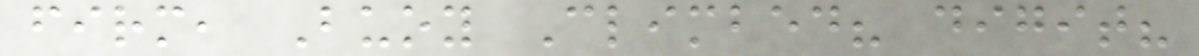firm, Buoy Climbed? digit?
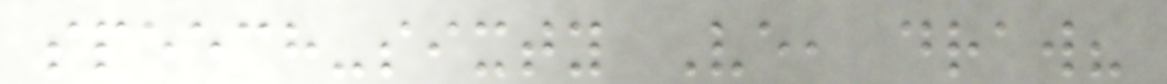speech-sixty Ve, draw?
